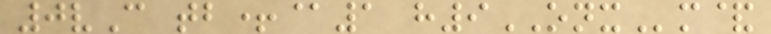0vC tb+@1 h9ONXm&
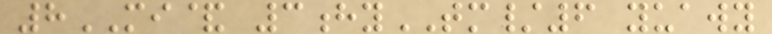8MI& 3hyTM/6 yuawy
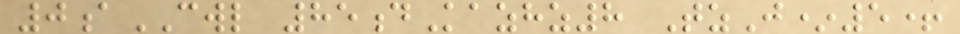0aCWL 85dKazhz8 TzJ*5+
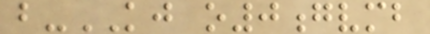b-KJ o0gvmb
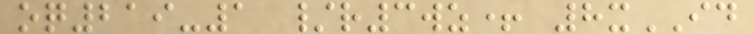oq219-1 /r3wz+ 8xID
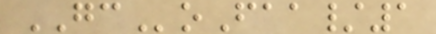GCoFaa/1
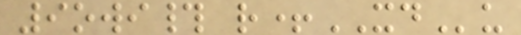9owi# r+XDu
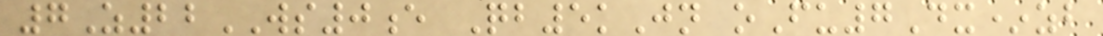7Z22WS0e Qb5kJn oFu7Dx*zb
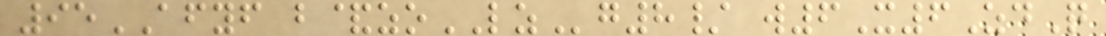95AFYF b&zoLZg8/ w6X6ZdQ
